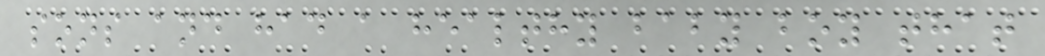sons and had a healthy baby boy that
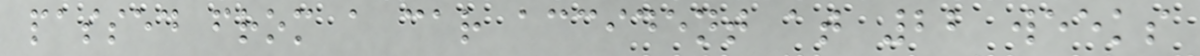passed from a car accident at 22 weeks
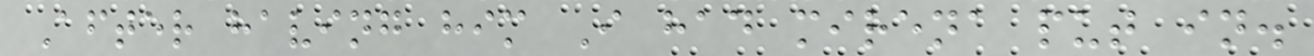After having him I had mirena put in.
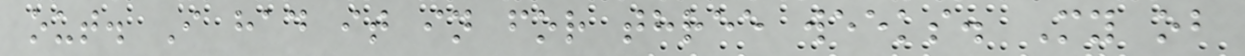out. I had it in for three weeks. My ob
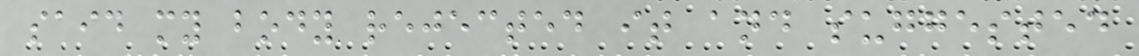said my body rejected it and suggested
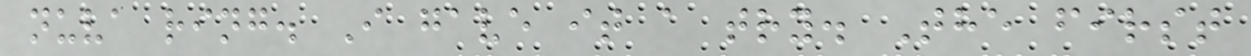nuva ring. I gave it a try. The first
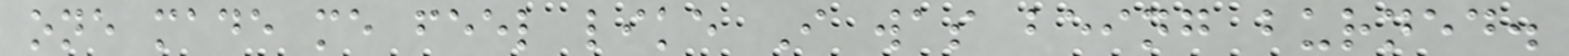one made me feel like I was being burned.
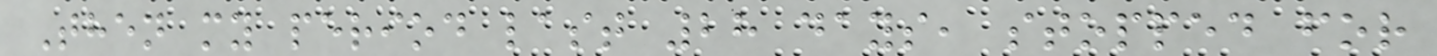Then my period last 28 days, stopped for
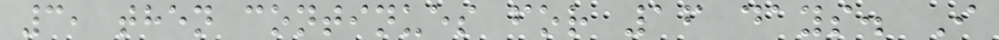3, then continues for 16 days. I
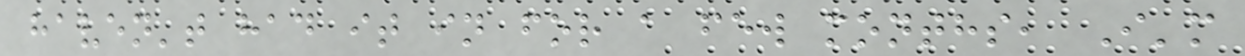haven't had it in for a few months, I'm
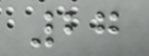27
